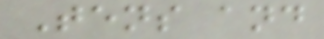Tens and
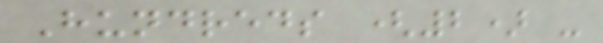Hundreds (2) -
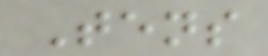Tens
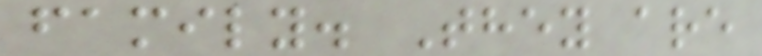family. They are
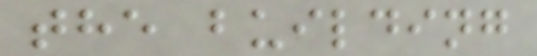the building
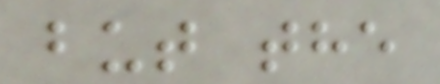but the
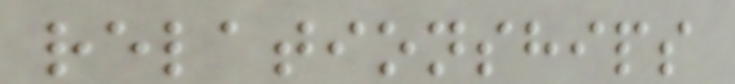relationships
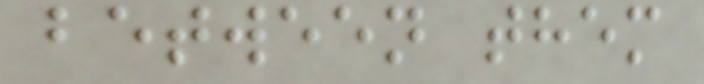between them
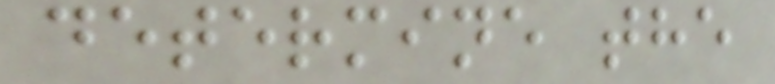determine the
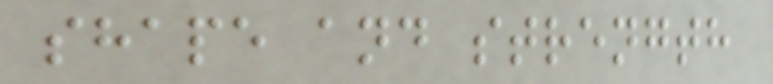shape and strength
